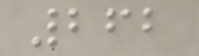262
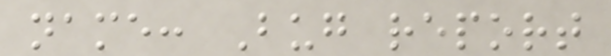name: Bug report
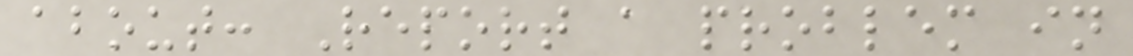about: Report a problem in
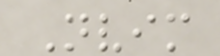Nvim
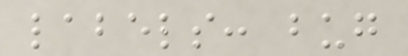labels: bug
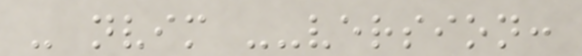- nvim --version:
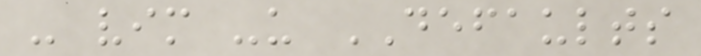- vim -u DEFAULTS
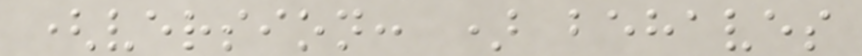(version: ) behaves
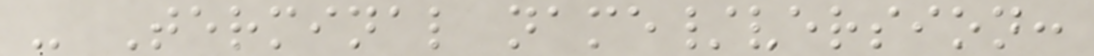- Terminal name/version:
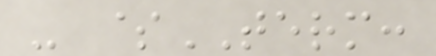- $TERM:
